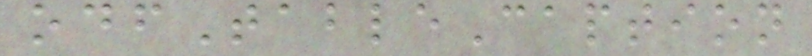odfTableCaption
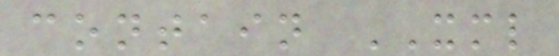contain XML
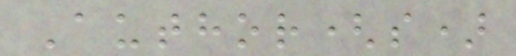Author(s)
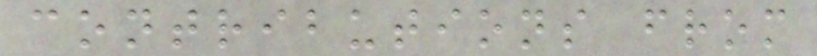contributions from
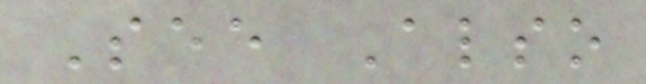See Also
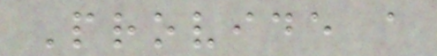Provide a
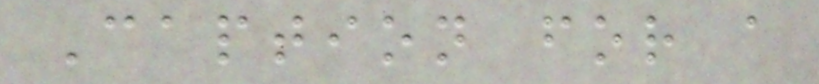Caption for a
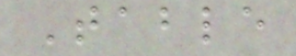Table
